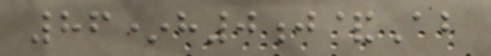86*h0j&Ab
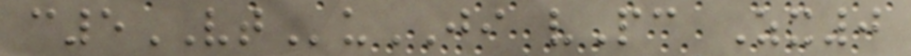c5VTuJI vPc Zx0
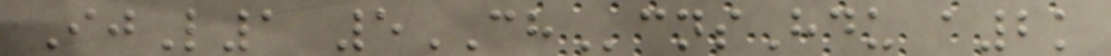IjL1 5CHcnsHdu a2k
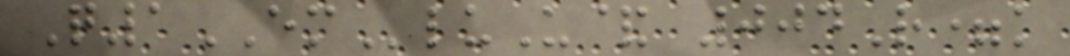Q1EMluU& 004R=k
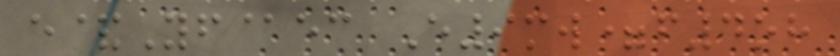e&Yf@ec E9mw=f4oh
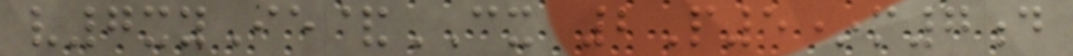v7xyIe&CX 2P5*m7d
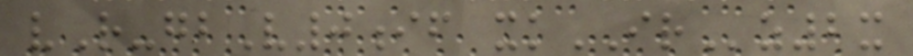vR-gbV0if xkIRz2x
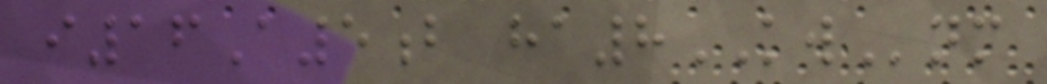i16A5b ha8KWnm
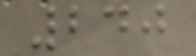240
